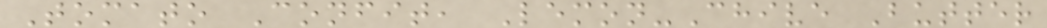Tomato Confit, Lemon-Chive Butter
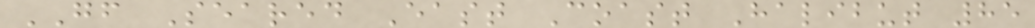GF Seared East Coast Halibut 85
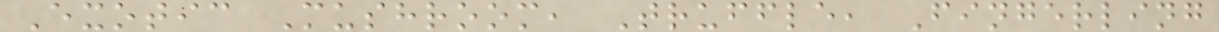Exotic Mushroom, Truffle, Fingerling
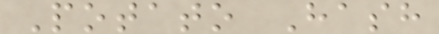Potato Hash
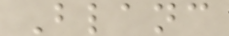Blanc
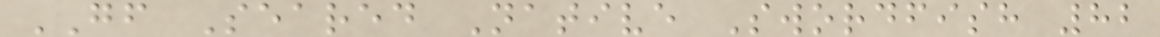GF Seared Native Swordfish 82
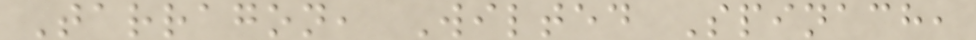Tarragon, Wilted Spinach,
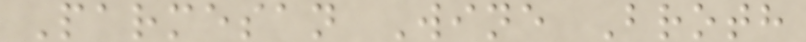Parmesan Wine Broth
